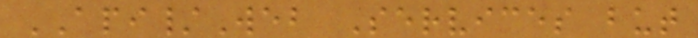API/Web Services but
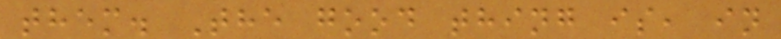them. The good thing is, in
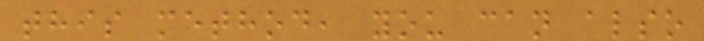this method, you can also
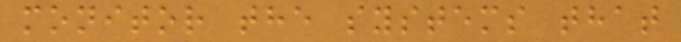monitor the systems that
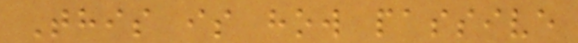This is how passive
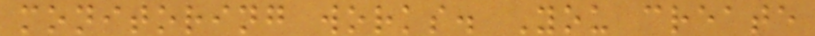monitoring works. You create
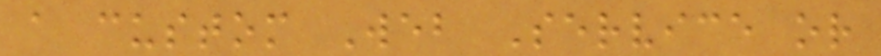a custom Web Service or
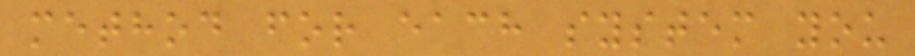method for each system you
